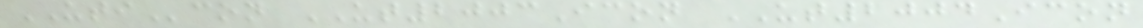UTIcon UT2003Icon UT2004Icon
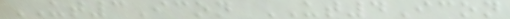UT3Icon UT4Icon
